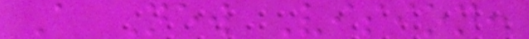A New Vision:
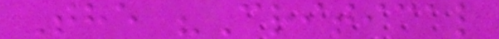The "Critical
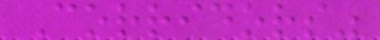Corridors"
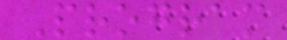Program
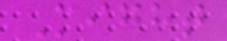Might
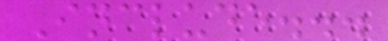Include...
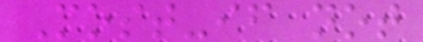Most-if not
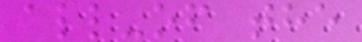all-of the
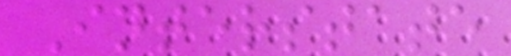Interstate
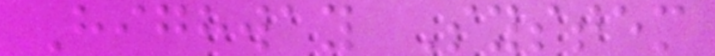Highway System
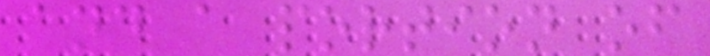and a portion of
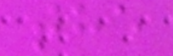the
